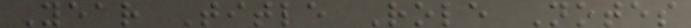Year Title Role Notes
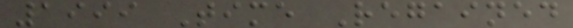1999 Time Regained
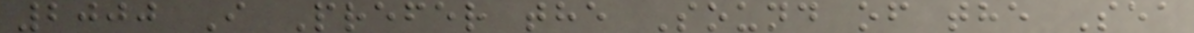2000 I Prefer the Sound of the Sea
